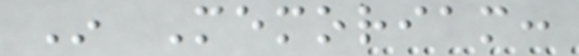In Memoriam:
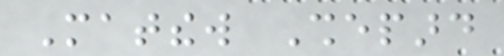Matthew Shepard
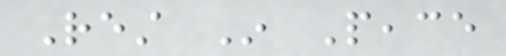Rest In Peace
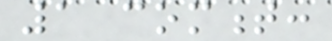1 comment:
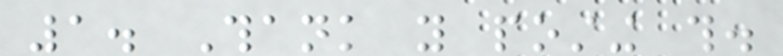1. Thank you posting this.
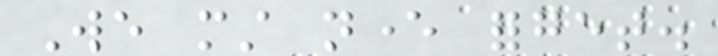We must never forget.
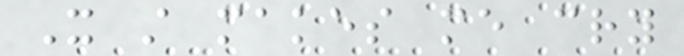It still makes me cry
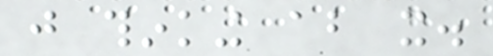just thinking about it.
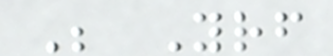Be Yourself
